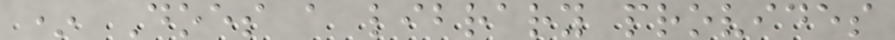* Does a library provides
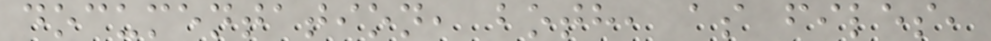documentation, both, as files,
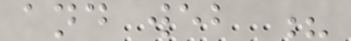and web ?
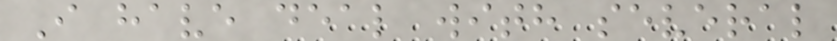I have deal with several
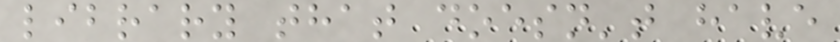library that doesn't have
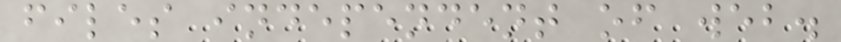files independent of web.
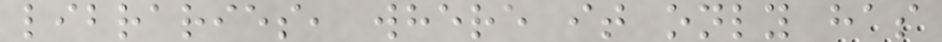libraries, where it only has
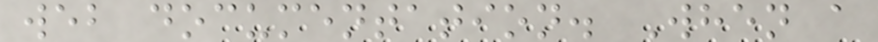web documentation. When a
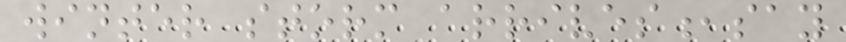winter storm arrives,say
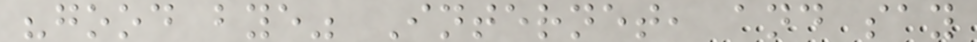"good bye" Internet, and say
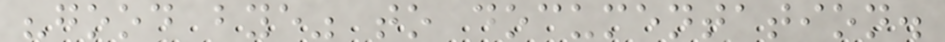"good bye" to documentation.
